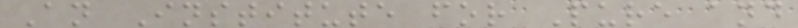An Institute for Pure and
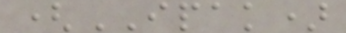(IPAK)
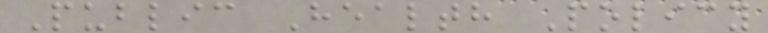Public Health Policy
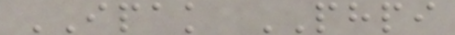IPAK PHPI
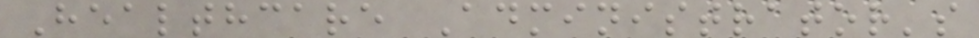Healthcare Administrator's
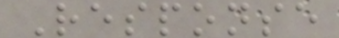Response
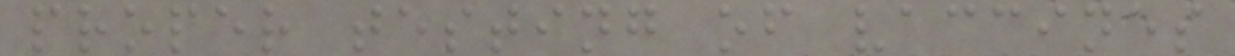proper testing of vaccines
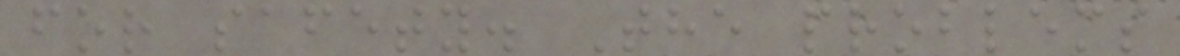for safety. The problems
